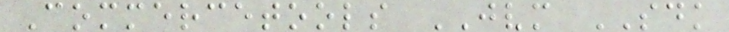Commercetools JVM SDK
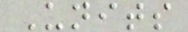Units
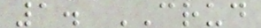1. CRUD
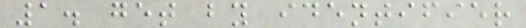1. get by identifier
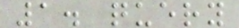1. query
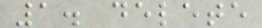1. delete
